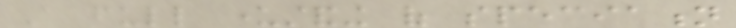A full understanding of speciation
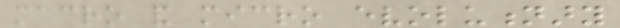macro and micro evolutionary
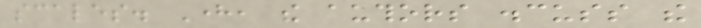scales. Here, the authors discuss the
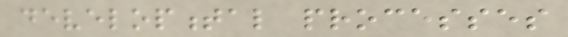developmental processes
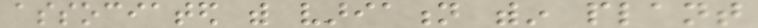associated with variation within plant
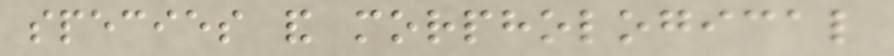species and morphological
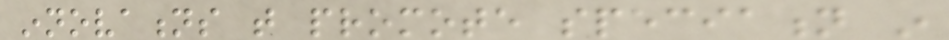innovations that promote speciation in
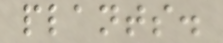plants.
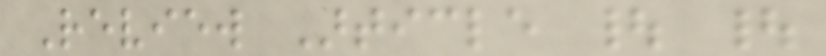Review Article | |
